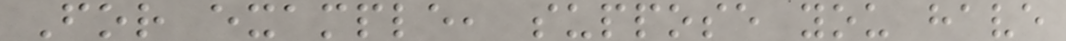For example, suppose you have
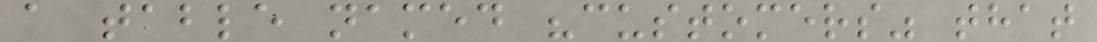a table named "customers" that
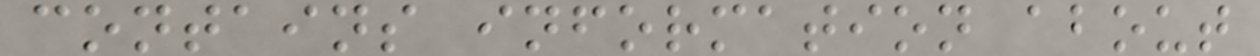contains information about
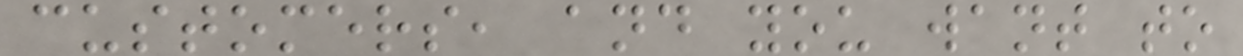customers, and you want to
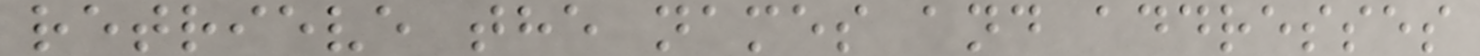retrieve the names and addresses
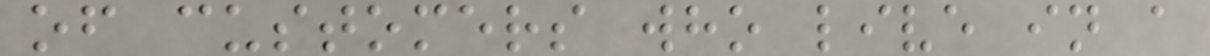of customers who live in a
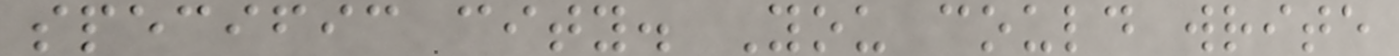specific city. You could write
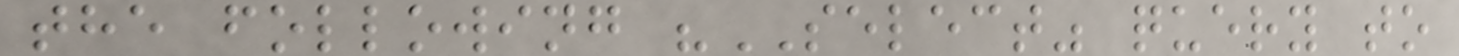the following "SELECT" query to
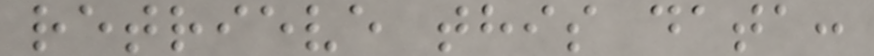retrieve this data:
